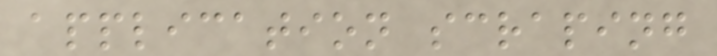application scraping
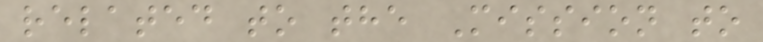related to the Mission to
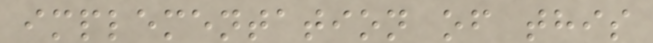implementation of this
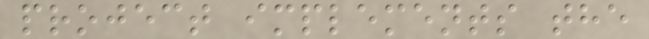project implements the
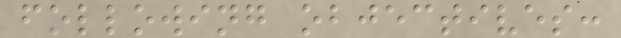following objectives:
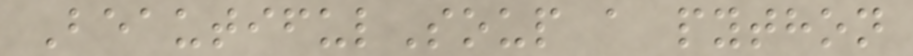BeautifulSoup a python
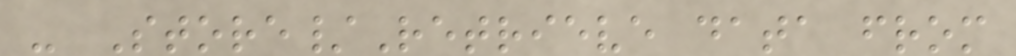- Store/Retrieve data from
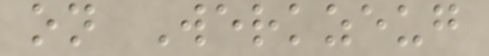on Werkzeug
